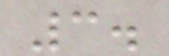3.
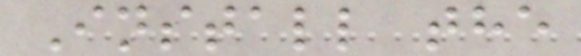Install the
